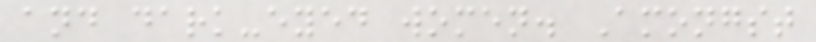and dark-eyed women. Amongst
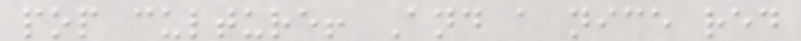pop culture! And a nice red
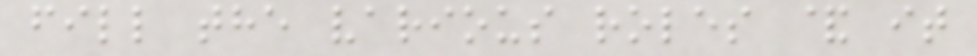fill the various roles & it
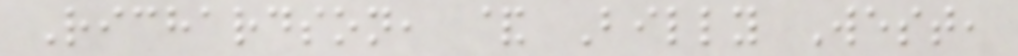Richardson, & Billy West,
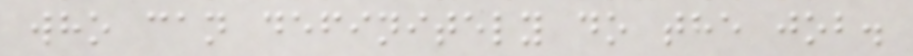who can definitely do the job.
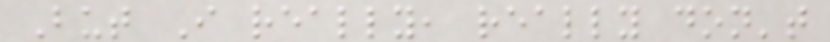But I really, really don't
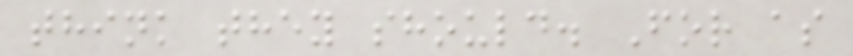think they should. For as
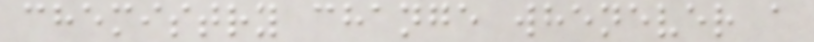chemistry change whenever a
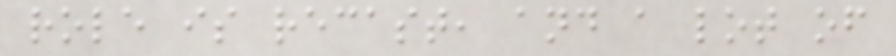role is recast, and a lot of
